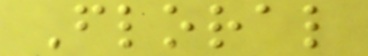Floral
